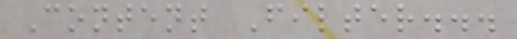Content Filter...
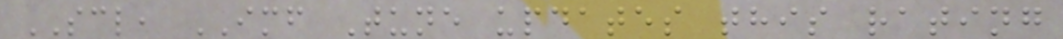SCL, IMF Tune updates this rating
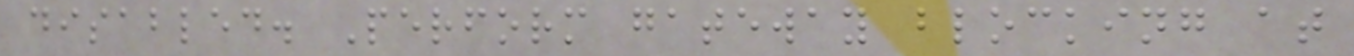disabled. Perform gateway blocking at
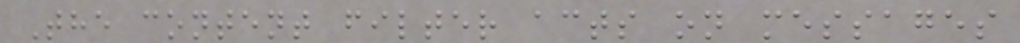The content filter acts on messages
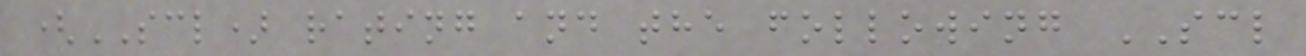(SCL) rating and the following SCL
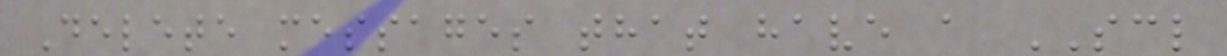Delete messages that have a SCL
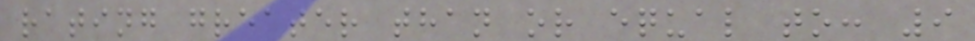rating greater than or equal to: 9
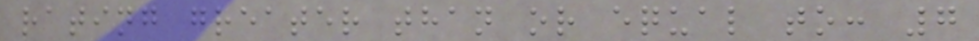rating greater than or equal to: 7
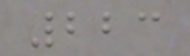223
